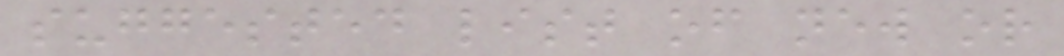suggested list of new or
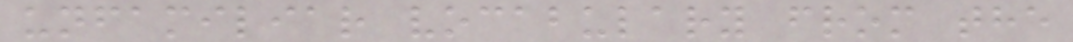unfamiliar vocabulary from the
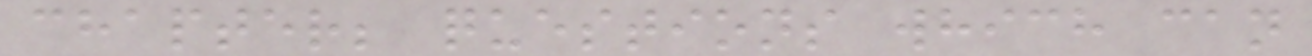chapter; questions which can
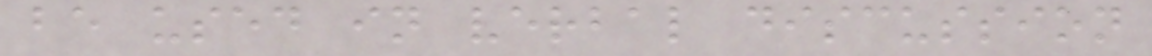be used in verbal discussion
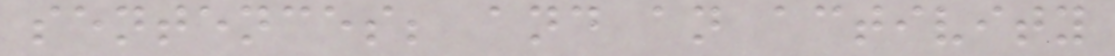sentences; and an activity
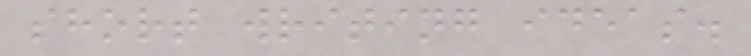short writing ideas.
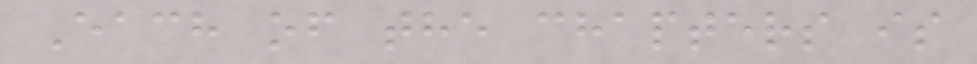Each of the chapters is
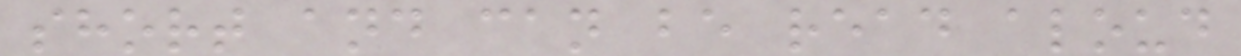short and can be read aloud
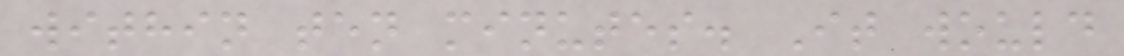within ten minutes. It would
